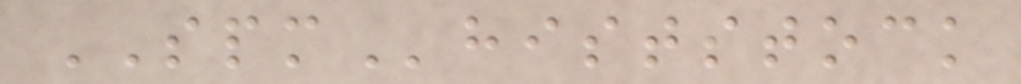SPMhiststock
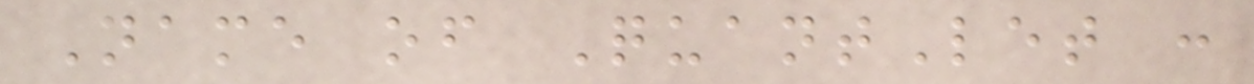Name of QuantLet :
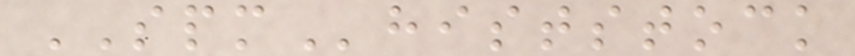SPMhiststock
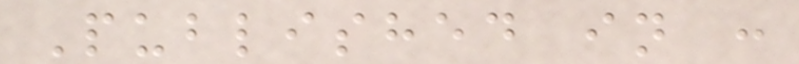Published in :
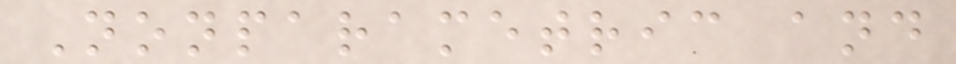Nonparametric and
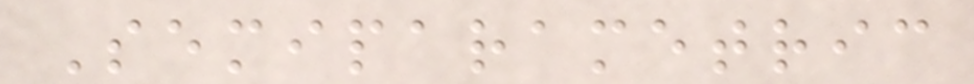Semiparametric
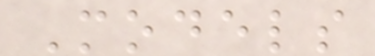Models
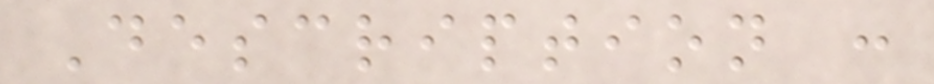Description :
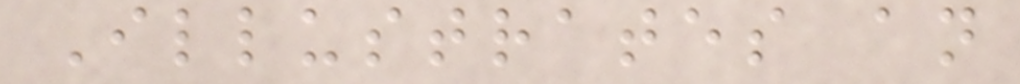Illustrates an
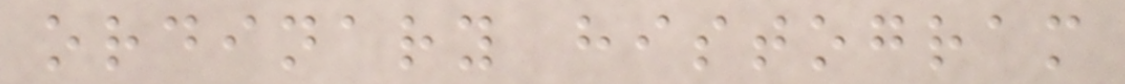ordinary histogram
